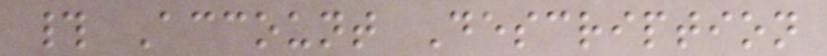# Account Description
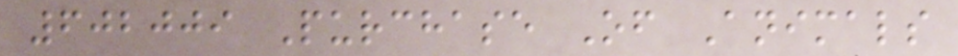602009 Purchase Of Animals
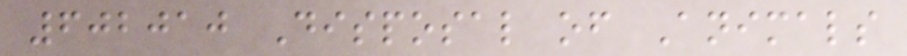602010 Disposal of Animals
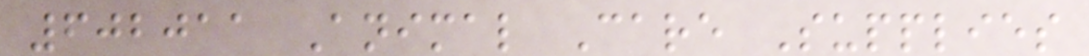602011 Animal Care Supplies
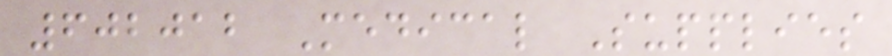602012 Medical Supplies
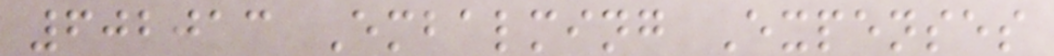602013 Embalming Expenses
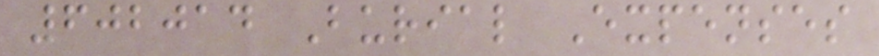602014 Burial Expenses
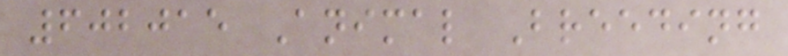602015 Animal Breeding
